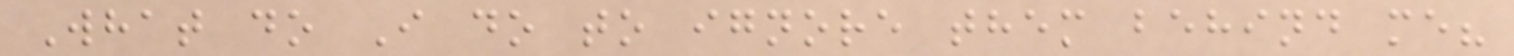What do I do to ignore them behind me?
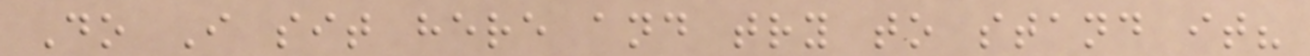Do I sit here and try to stand it?
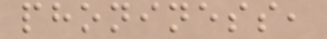phoniness,
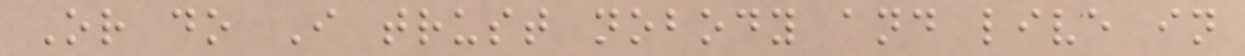Or do I trust nobody and live in
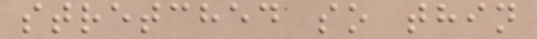stretched so thin
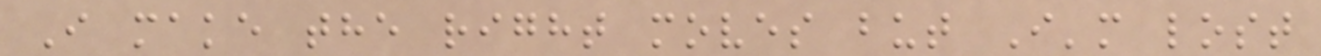I make the right moves but I'm lost
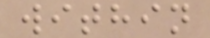within
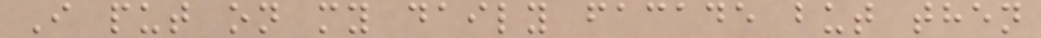I put on my daily facade but then
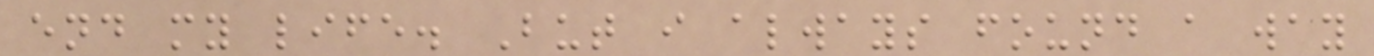end my life. But i always found a way
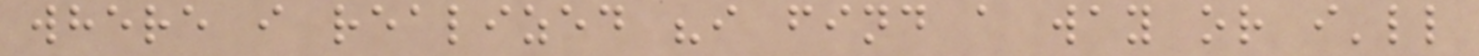where i realized "i find a way or i'll
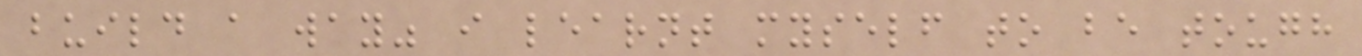build a way" i learnt myself to be tough
